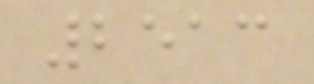2513
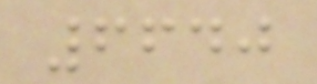6640
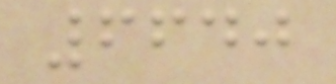6640
